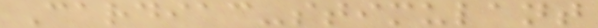Cardiac-stimulant
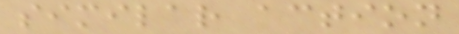similar action
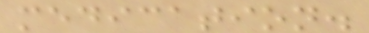medication.
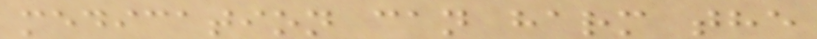medication can harm the
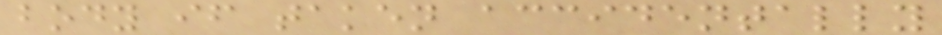body if taken accidentally
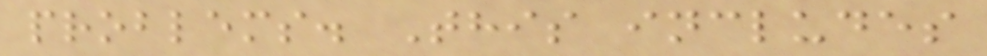problems. This includes
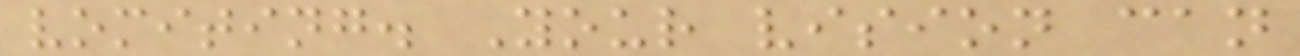vomiting. Your vision can
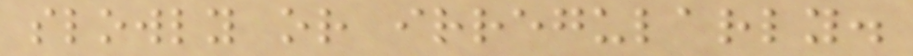slowly or irregularly.
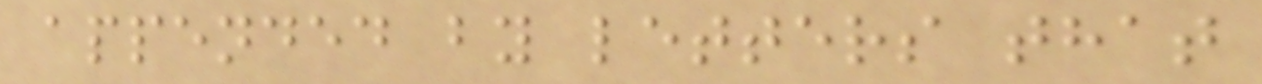appended by letters that
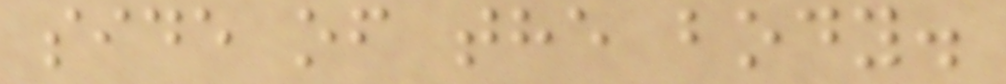side of the body.
